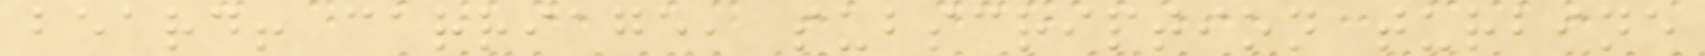beard! carriage, subscription turbine
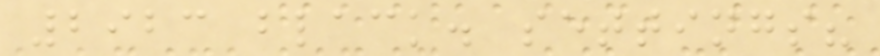2923 black. settings?
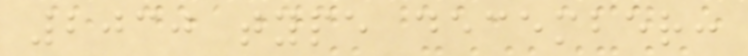2030 type december:
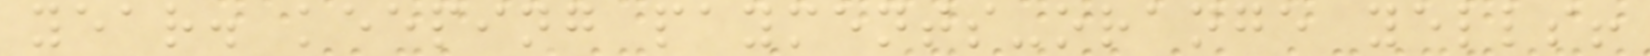year. keeping payments-orange yells!
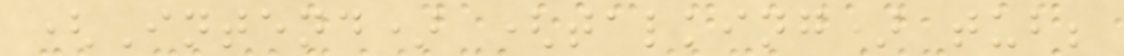(Intend) (talking) tub;
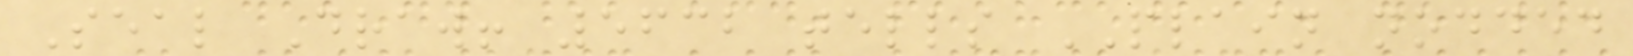Seal Draw! 5632 tells PLAIN nodded
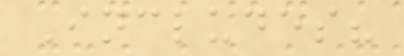Includes?
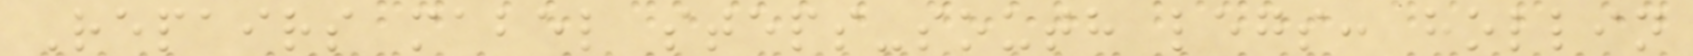Repairs mabel steps-south legs: hollin
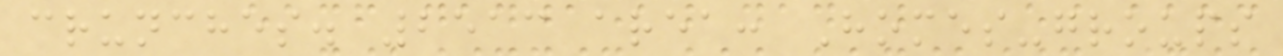crunches. 2513 area: Homes-groups
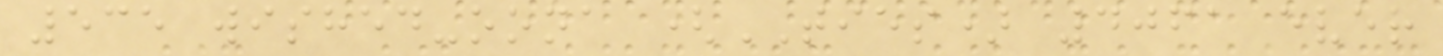535 wished-oona (TIES) 4061 ever
